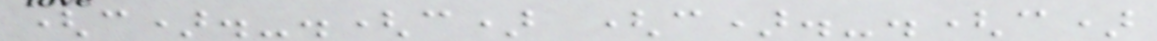(c).-.(c) (c).-.(c)
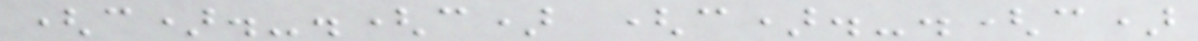(c).-.(c) (c).-.(c)
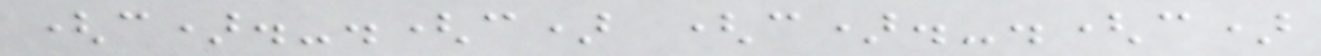(c).-.(c) (c).-.(c)
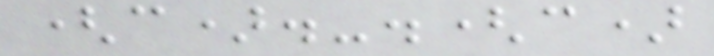(c).-.(c)
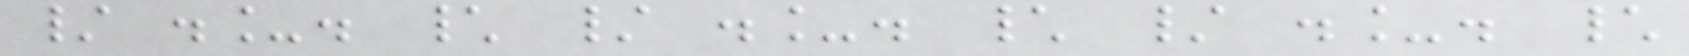/ ._. \ / ._. \ / ._. \
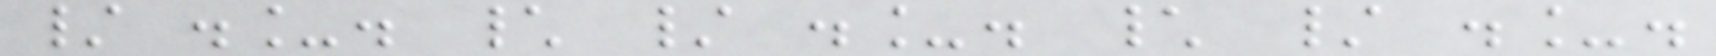/ ._. \ / ._. \ / ._.
